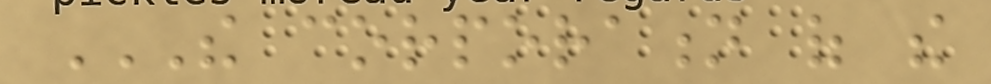THE CORPORATION OF THE
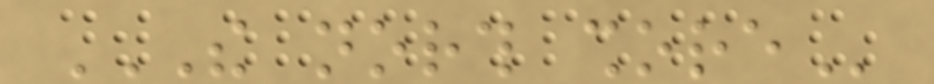THE NORTH SHORE
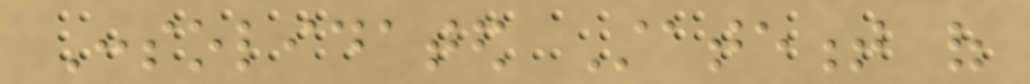Consolidated Statement of
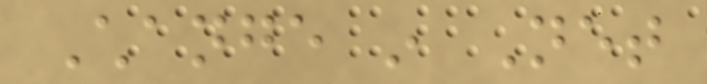Change in Net
